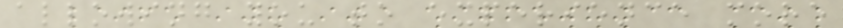allowing you to experience more
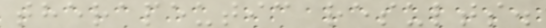therapeutic results.
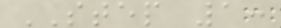STEP 1:
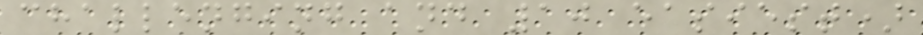challenging and 10 easiest)
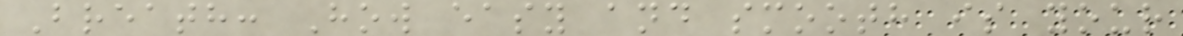Breath: How easy and smooth is your
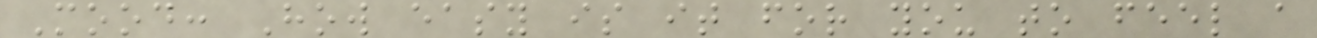Mood: How easy is it for you to feel a
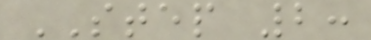STEP 2:
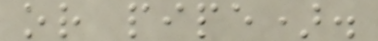or pipe).
